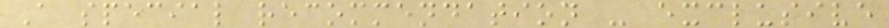A special recommendation - exclusive
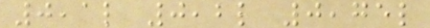0,1l 0,2l 0,75l
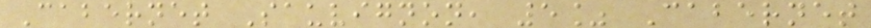Cabernet Sauvignon, 5% Cabernet
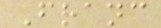Franc
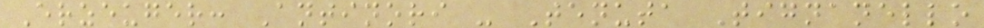Erzeuger: Antinori - Tenuta Tignanello
